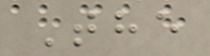The
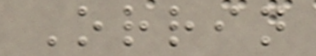Orrin
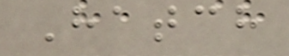Hatch
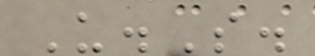U.S.
